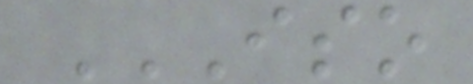ISO
